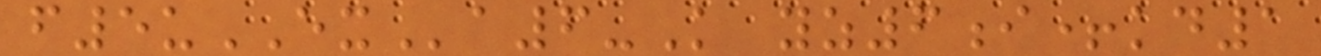f5uEXa6-K yz6i+kd1
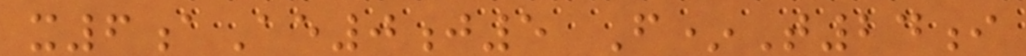x6aAe0j5 F*T24i
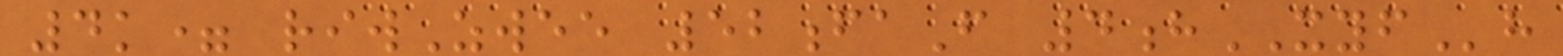4k= riwZwee 52faF 4hXYFh
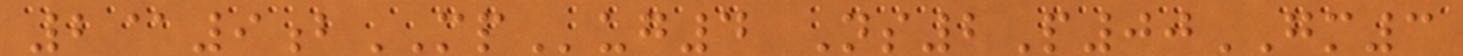2@9bMPug4 Ns2P00GM3
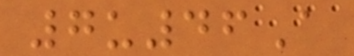7u46A
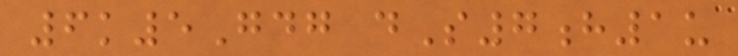6k5Gdg dS7h1u
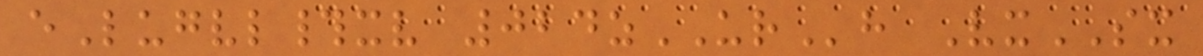eLugvl#xv 024zURh VxSX
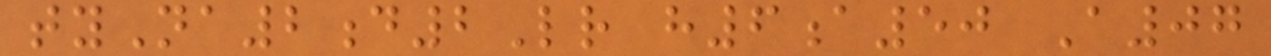tyNa2d2Lr h6a50 A07
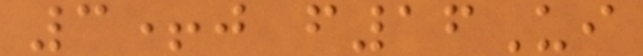3+j f16Ui
